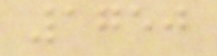1750
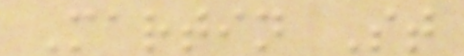Martin St
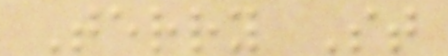Terry St
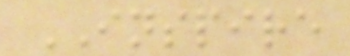INSPIRE
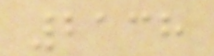2138
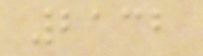2132
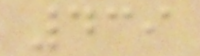439
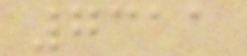7311
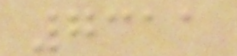7311
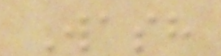Wash
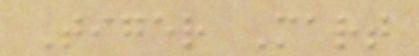Tiger Mart
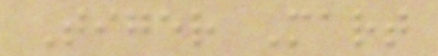Tiger Mart
